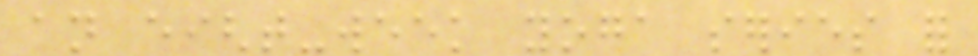an eight-week yoga series for
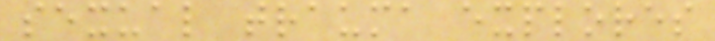sexual trauma explores
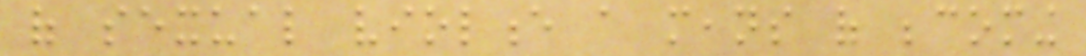of sexual violence a means of becoming
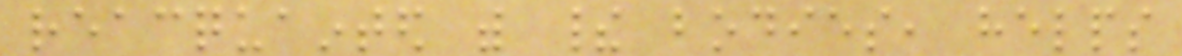reacquainted with their bodies, helps
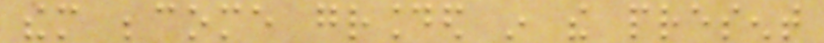them become grounded in the present
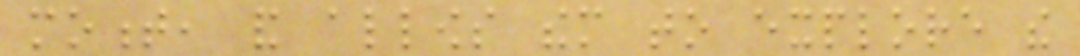moment, and allows them to explore the
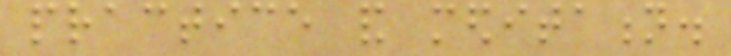practice and meditation.
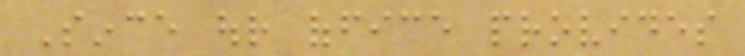Since our office provides
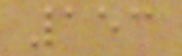153
